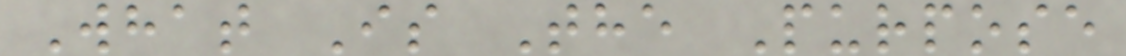What Is The Purpose
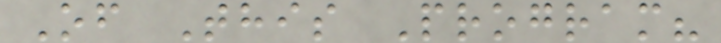Of This Program?
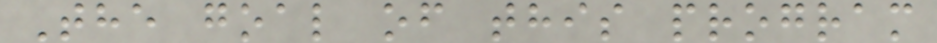The goal of this program
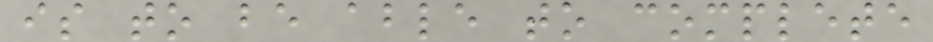is to be able to complete
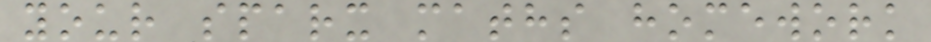your sparx maths homework
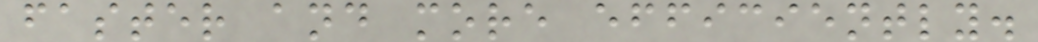faster and more efficiently.
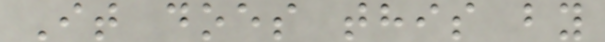It does this by
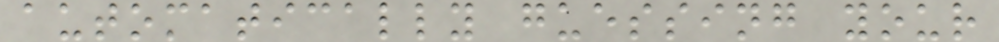automatically guessing your
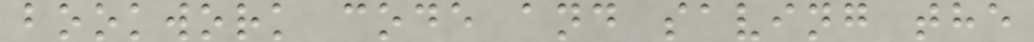bookwork code and saving the
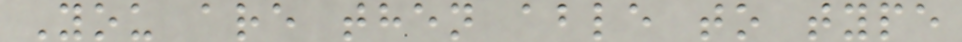You are then able to type
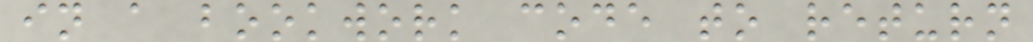in a bookwork code to return
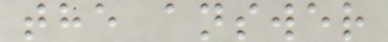the answer
